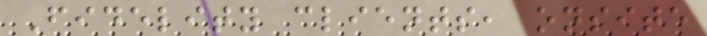Fidelity clients, onsite
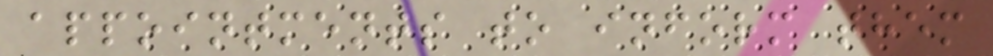appointments to inform them
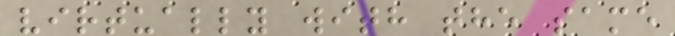virtually with the same
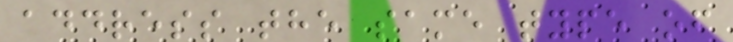address the same type of
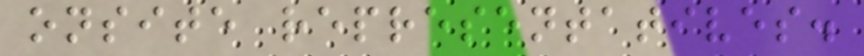onsite representatives.
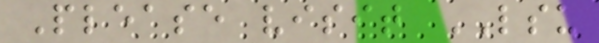Please visit LSU
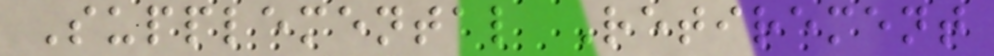Supplemental Retirement
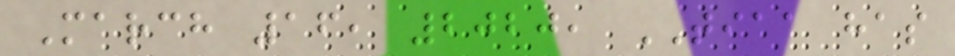March 16, 2020, TIAA has
